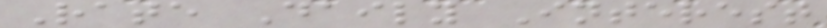Rate Daily Interest
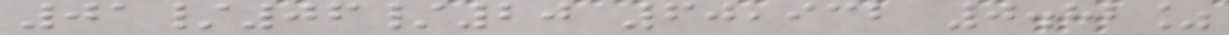01/06/20 60,932 0.82%
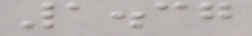1.37
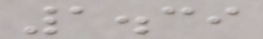1.39
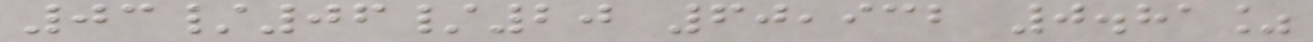03/06/20 60,932 0.81%
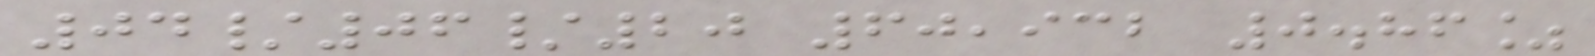04/06/20 60,932 0.86%
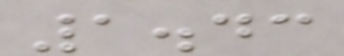1.43
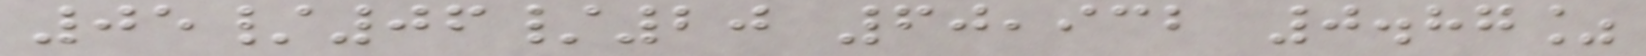05/06/20 60,932 0.87%
